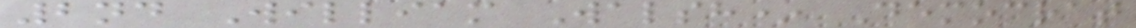2nd William Walsh* Democrat
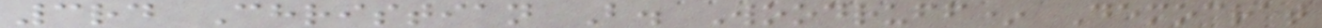3rd Christian B. Woodruff* Democrat
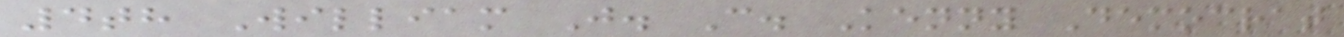4th William J. C. Kenny Democrat
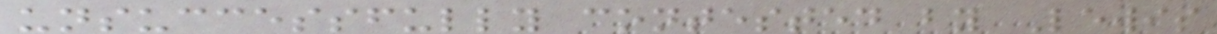unsuccessfully contested by Lewis
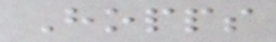Hopps
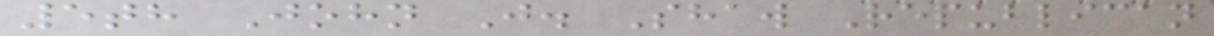5th John J. Shaw Republican
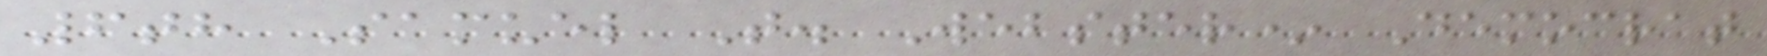6th Samuel T. Webster* Democrat
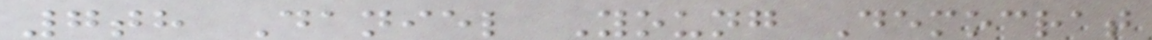7th Daniel Young Democrat
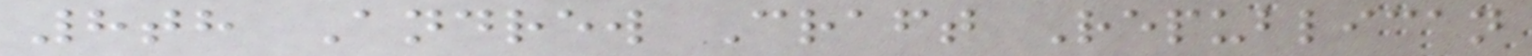8th Andrew Craft Republican
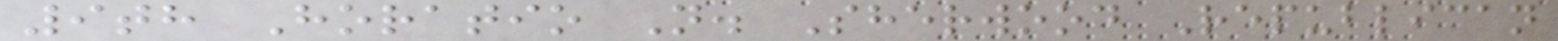9th Horatio N. Sherwood Republican
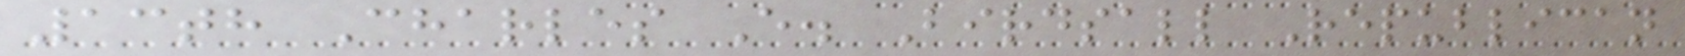13th Charles E. Birdsall Republican
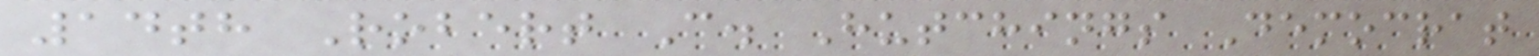14th Robert C. Hutchings Democrat
